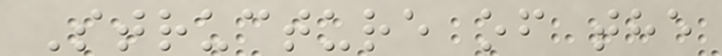Structure of the
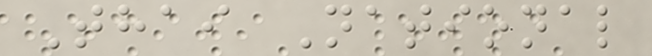Thai National
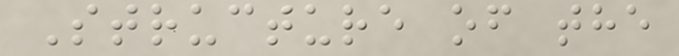Structure of the
